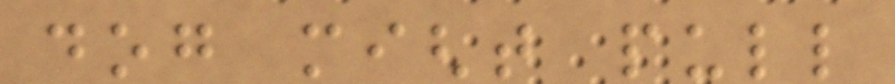dog might pull
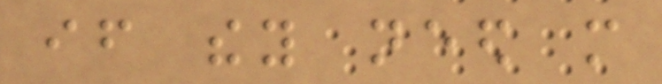if they need more
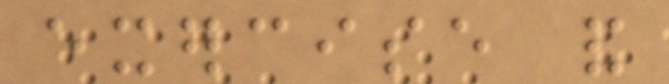exercise and
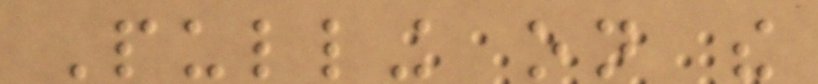Pulling on the
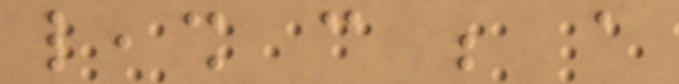leash can be a
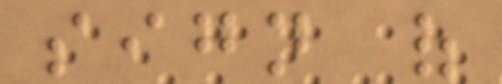sign of
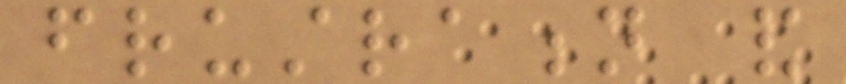frustration and
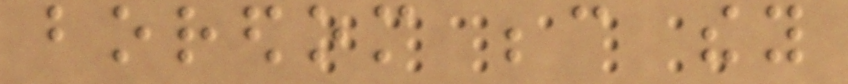boredom because they
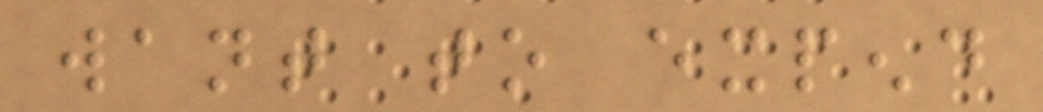want to expend
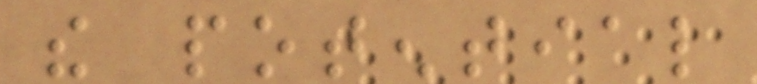the potential
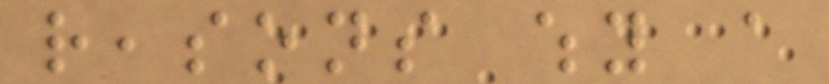reasons why a
